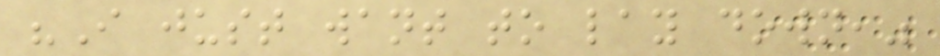"I just want to lay down,"
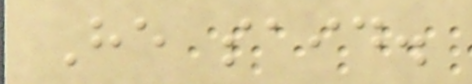He said.
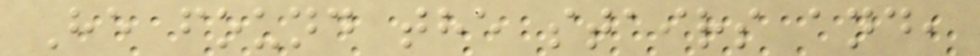He found the stairs and,
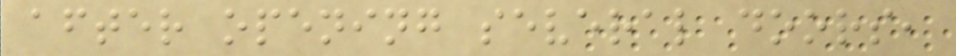after opening several doors,
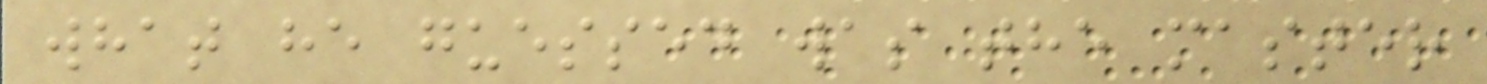what he guessed was the master
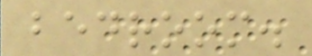bedroom.
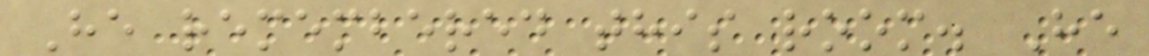He remembered this room. He
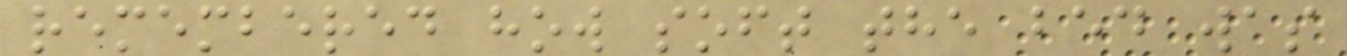remembered how soft the bed was
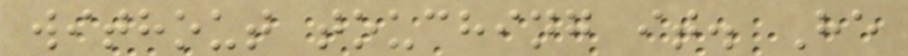without touching it. He
